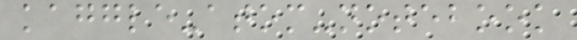kaggle-atom-notebook
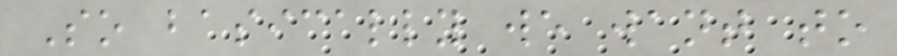So basically we want to
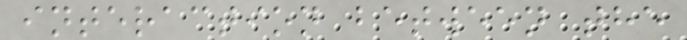interaction between the
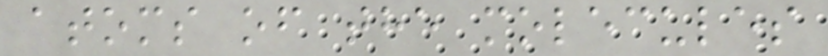atoms of the molecules
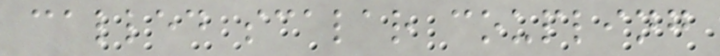called scalar coupling
